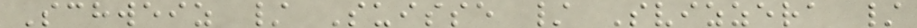Schweiz / Suisse / Svizzera /
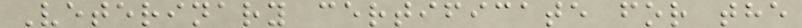Veterinary certificate for the
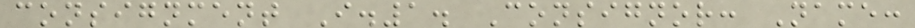consignment I.1. Consignor: Name:
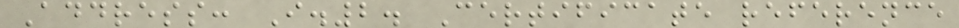Address: I.2. Certificate reference
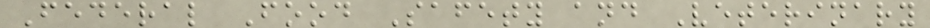Federal Food Safety and Veterinary
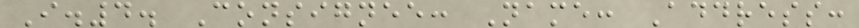I.4. Consignee: Name: Address:
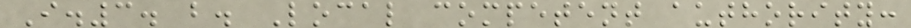I.3. b. Local competent authority:
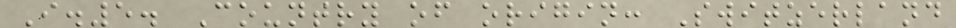I.5. Country of origin: Switzerland
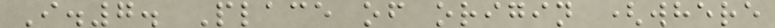I.7. Place of origin (where
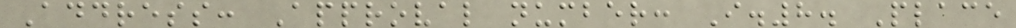Address: Approval number: I.8. Place
